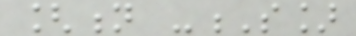[n -S]
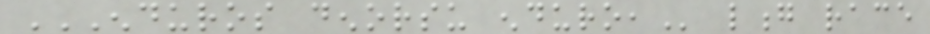ENDUROS DENORSU ENDURO, long race
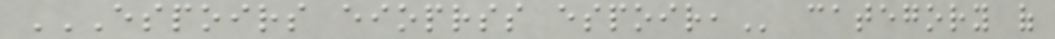ESPOIRS EIOPRSS ESPOIR, category of
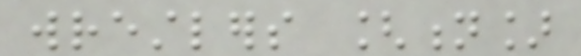wrestlers [n]
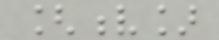[v]
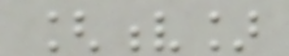[v]
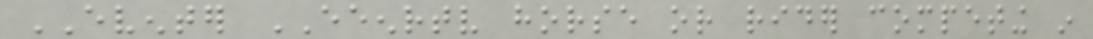EVENTER EEENRTV horse or rider competing in
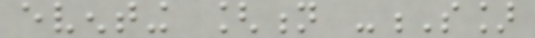eventing [n -S]
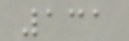131
